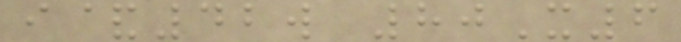i&42w 80X6
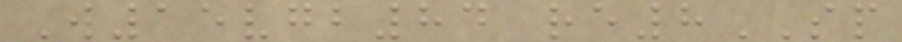W15vgb84 re8SP
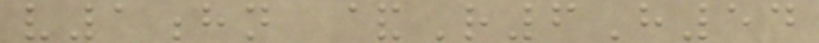v1hn &R6H54
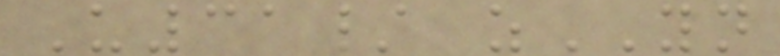U31/ zYN
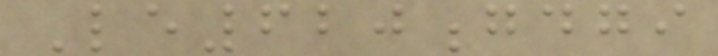Le620gdgi
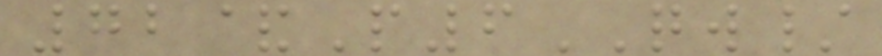72&P6QW/
